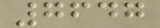7647
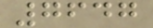7647
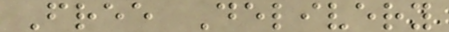Free Delivery
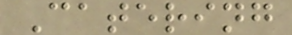Catering
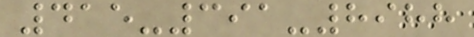415-391-8988
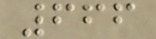666
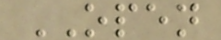OPEN
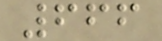666
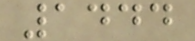1444
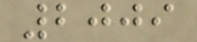2009
